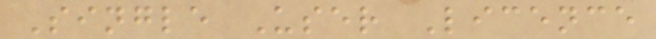Single User Licence
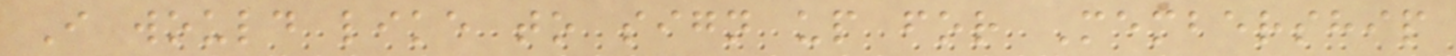I would like to sign up for Membership
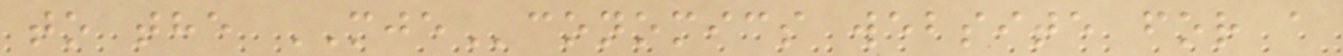to the MJEconomics website for a
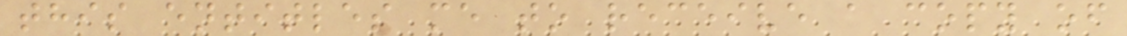this entitles me to receive a copy of
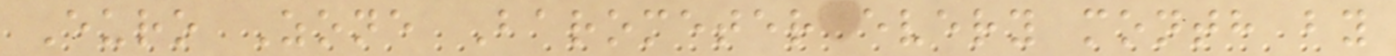Euro Zone Barometer every month by
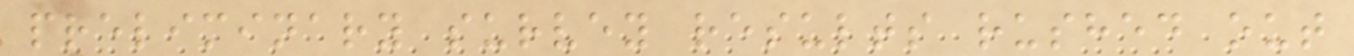preliminary survey results rushed out
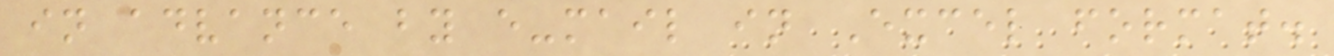in advance by e-mail in Excel format.
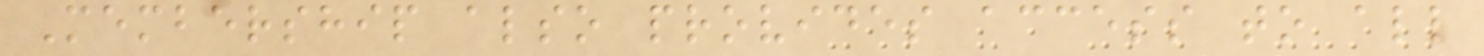Membership also provides access to all
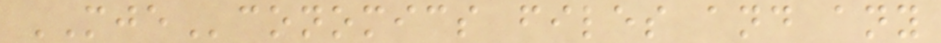MJEconomics files and any
